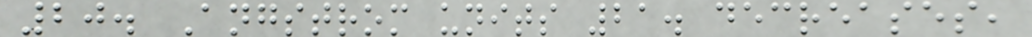20. Angstrom units 21. decreases,
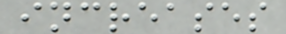increases
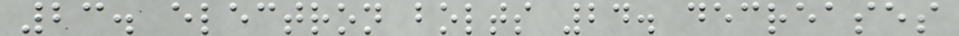23. electron bolts 24. decreases
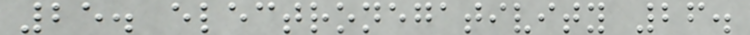25. electronegativity 26.
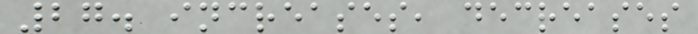27. increases, decreases
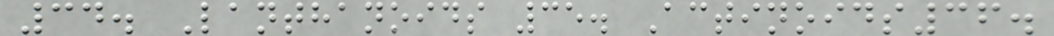34. Lanthanoids 35. Actinoids36.
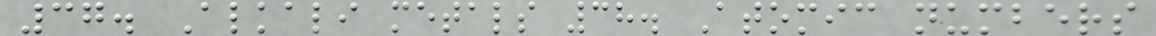37. Alkali metals 38. Atomic numbers
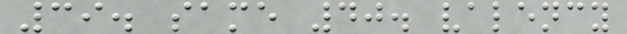39. same 40. valency
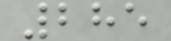285
